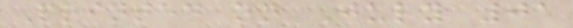Printed on July 01
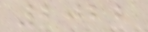2022
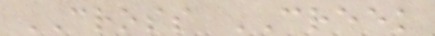CROSS CREEK
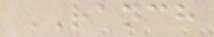RANCH
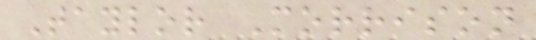Taylor Morrison
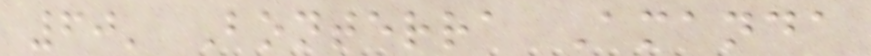60' Bonterra Amanda
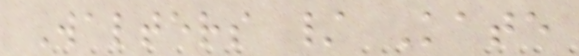Walters / Kate
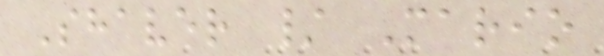Shaver / Mario
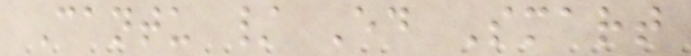Cantu / Ed Smart
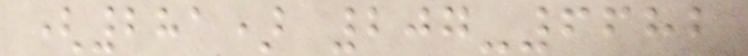(281) 207-6682
